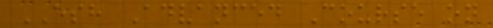ESH Advanced Course on
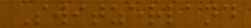Switzerland
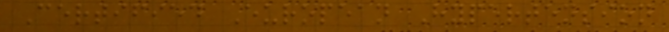Certified European Hypertension
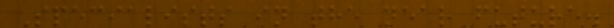Specialists in the near future.
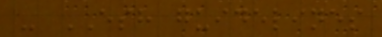- ESH guidelines
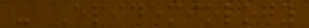- Epidemiology
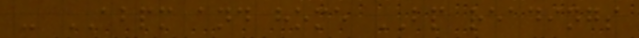- ABPM and home BP readings
